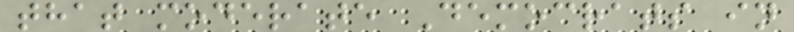that moderate Democrats in
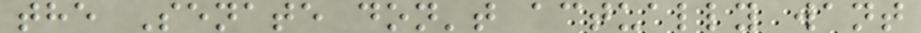the Senate don't actually want
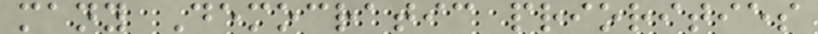many Democratic priorities
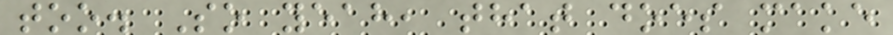too. So yeah, that does make
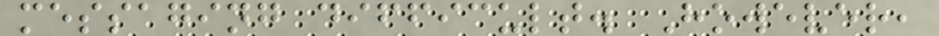messaging difficult. However,
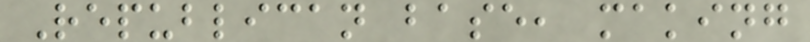Republican base, making
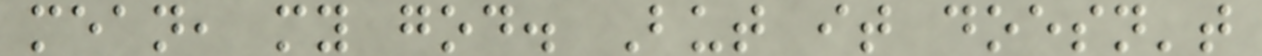mean, my god. But it doesn't
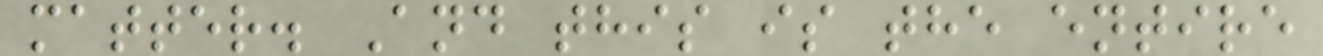matter. And this is the entire
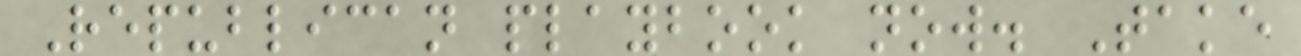Republican playbook now. Take
